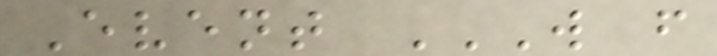Event W F
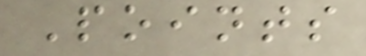Points
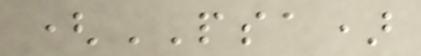(PSA)
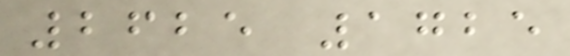2625 1725
